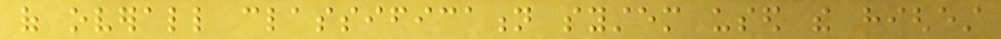of overall classification system used the highest
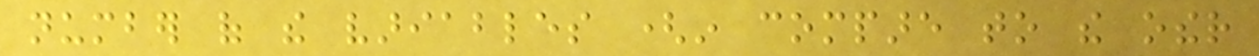number of the variables (in compare to the other
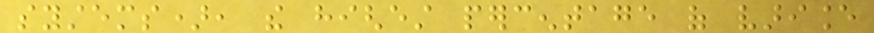systems), the highest percentage of variance
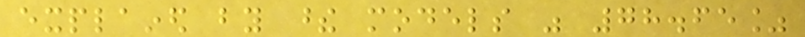explained by these models was 78.65%
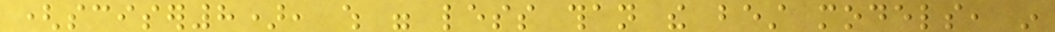(sciser8), which were less than the best models, in
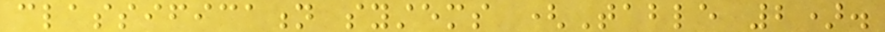classification systems (Table 2).
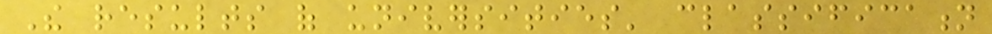The results of universities' classification
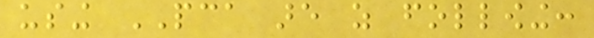using PCA are as following:
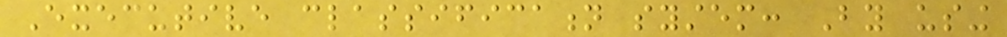Executive classification system: By using
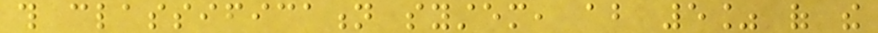this classification system, about 5% of the
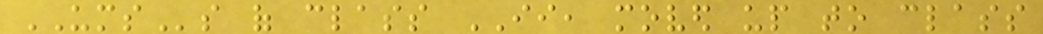UMSs of class II, moved up to class
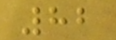82
